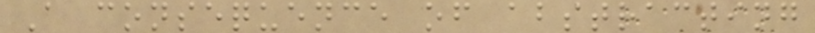A consequence of abstracting
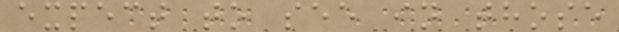expect to see in those
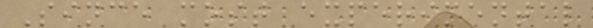Since most experimental
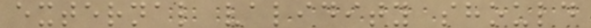external validity should
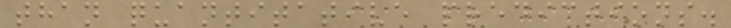than quantitative predictions.
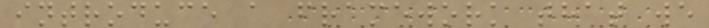introduce a framework that we
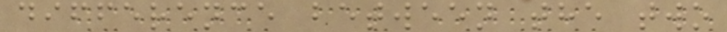difference between the two
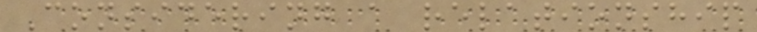Considering a relationship
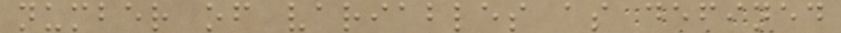number of variables as defined
